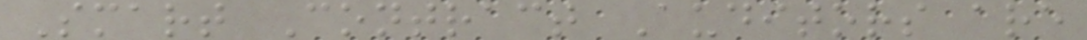Smart Contract Auditors are
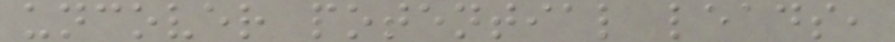uncover potential leads,
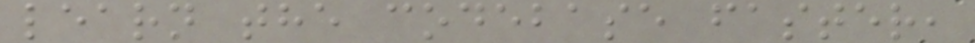learn the codebase faster,
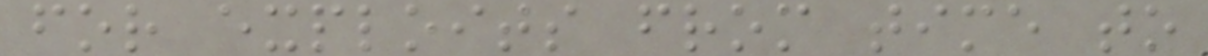for exploits from time to
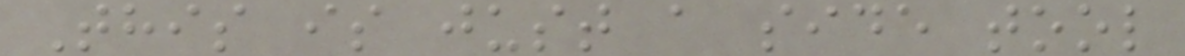This is just a side tool
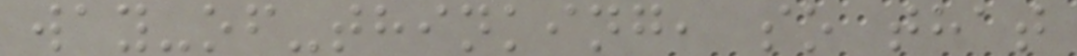way-of-thinking, so that
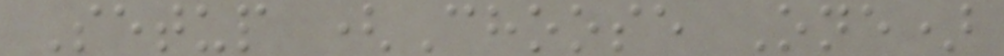Setup (Choose One)
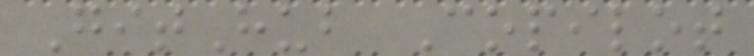GitHub Copilot
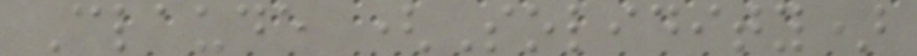Claude (Solidity)
